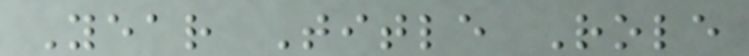Year Title Role
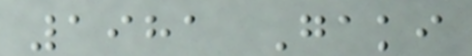1981 Gaki
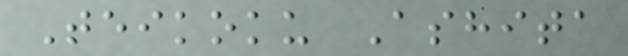Teikoku Ashita
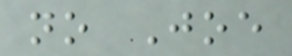no Joe
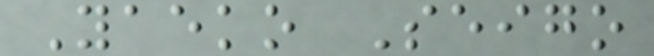Yaeko Seigo
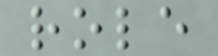role
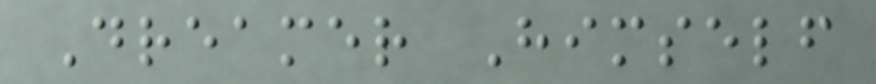Dreamer Himself
